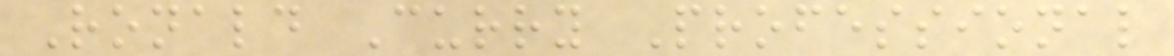Ronald Curry Professional
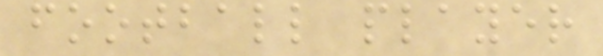football player
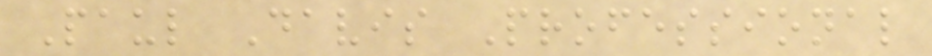Paul Davis Professional
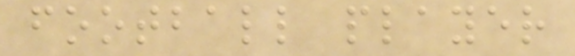football player
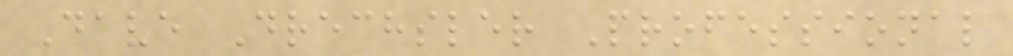Dave Drechsler Professional
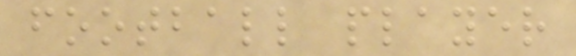football player
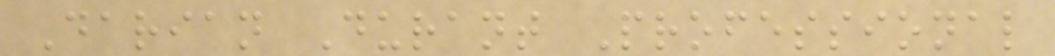Darian Durant Professional
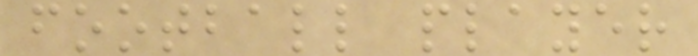football player
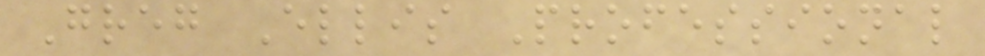Greg Ellis Professional
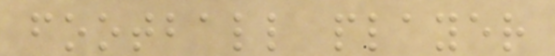football player
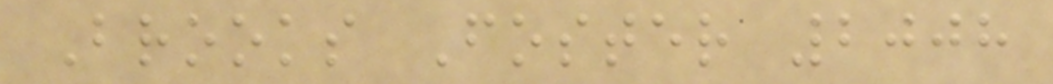Brooks Foster 2008
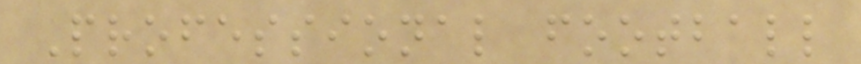Professional football
